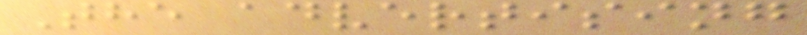The advertising
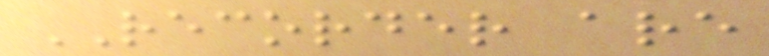RECORDER are
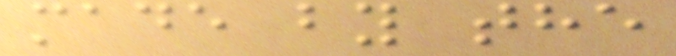made by the
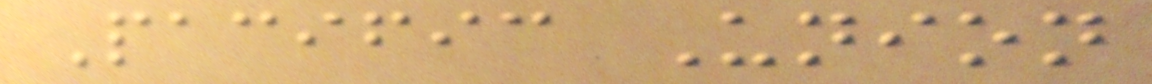Pacific Union
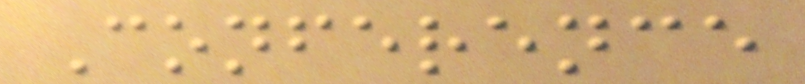Conference
